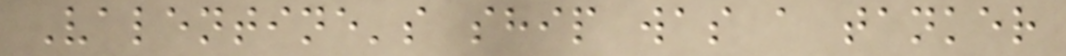Valentine's ship was a tanker
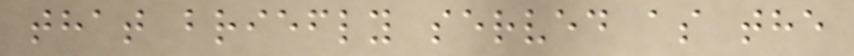that briefly served as the
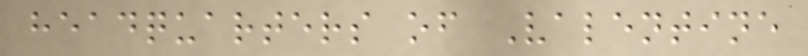headquarters of Valentine
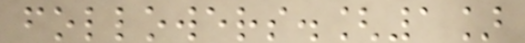followers.[1]
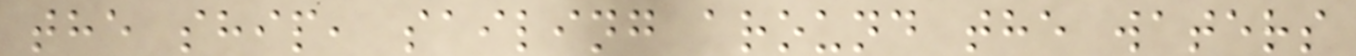the ship, sailing around the waters
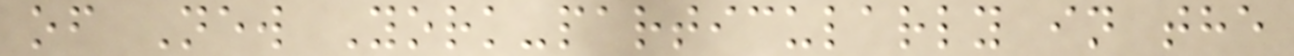of New York-particularly in the
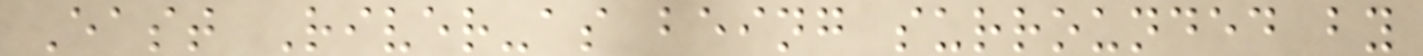East River-as being surrounded by
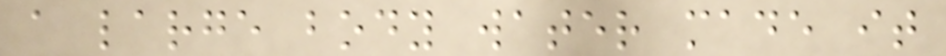a large body water made it
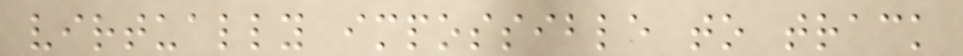virtually impossible to track
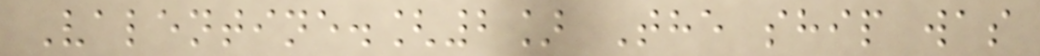Valentine.[2] The ship was
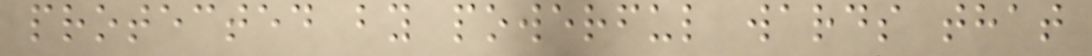protected by powerful wards that
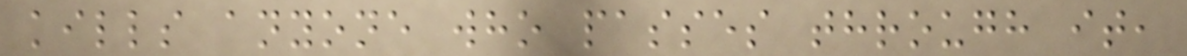kills anyone who passes through it,
